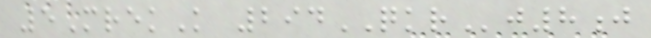5MrekK 294QKRj8j
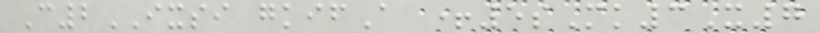C2IXSI gkifA +5sMk3X7
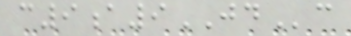c9a9JDc
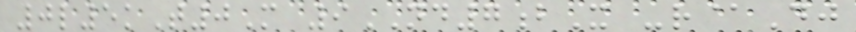0l5kT0M 9ND7bX -r@Dj
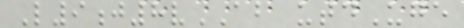L9j8vAB utdUge
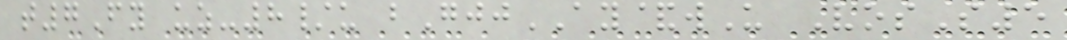t7Fy uz-8/u bGjjAY&wU VosS5
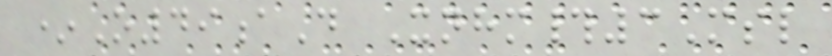*O49aD Xnhm#3Msl
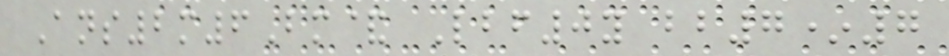Ans2m6Bm& Lbf0y bb7*7
